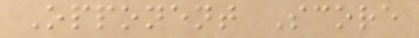Opponent Score
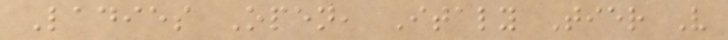Ladies Open, Italy Tier V
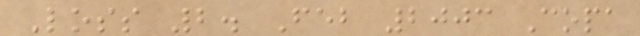Loss 2. Feb 2003 Copa
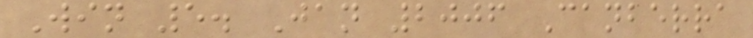Win 5. Jan 2006 Canberra
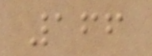166
